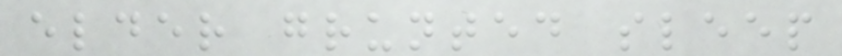elder grunted sleep
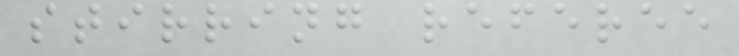stirring referee
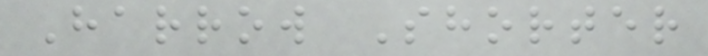Harrow Shorter
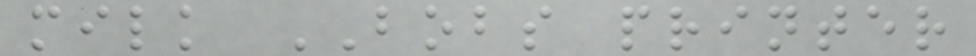milk BOBS printer
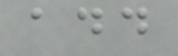add
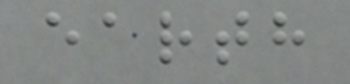earth
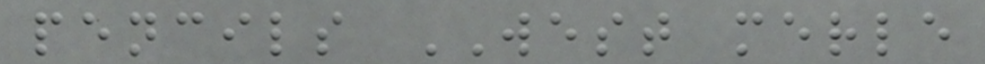pencils WEST merle
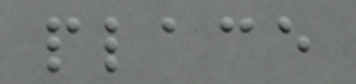place
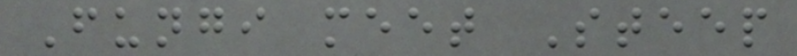Fungi meet Steep
